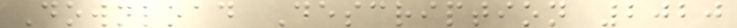Download Description 2020
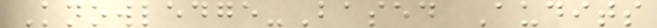Knowledge-Based Audits
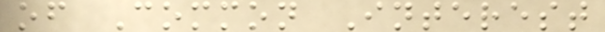of Common Interest
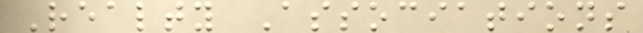Realty Associations
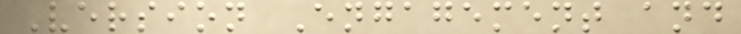Version Engagement and
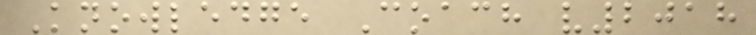Knowledge Coach v2018
